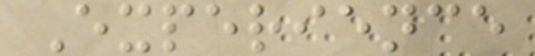Experience
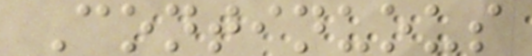Continuous
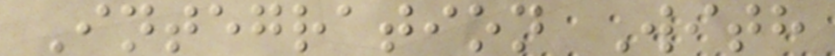Integration With
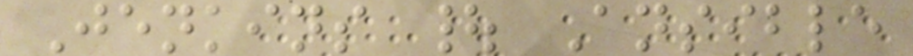Jenkins | Ansible
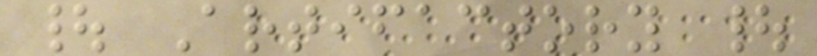| Artifactory |
